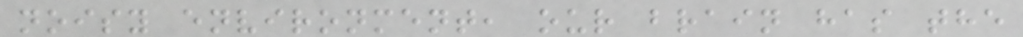noisy environment, our brain has the
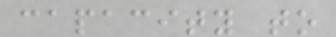capacity to
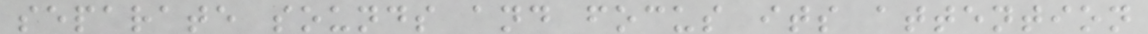separate sounds and focus its attention
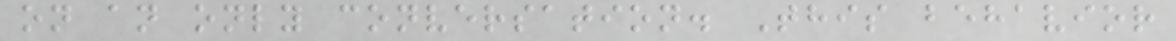on an only conversation. This behavior
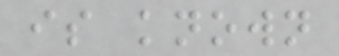is known
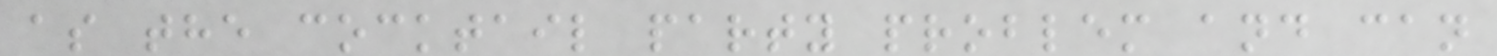as the cocktail party problem and can
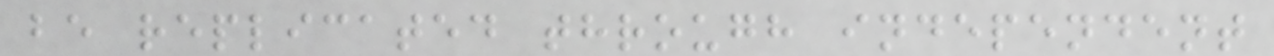be replicated through independent
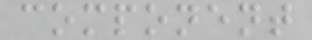component
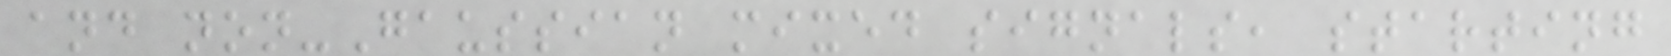and non-Gaussian mixed signals, starting
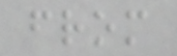from
